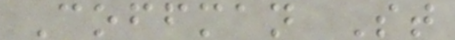Coffman St
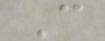C
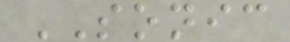SONIC
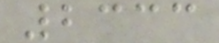2333
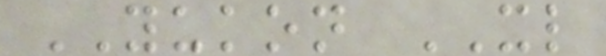YUKON XL
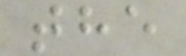the
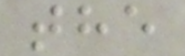the
